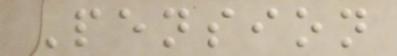Pension
